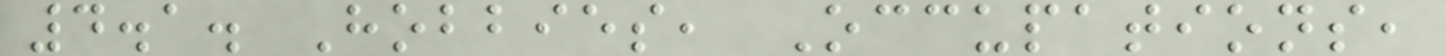4.1. Hobbies, Occupations,
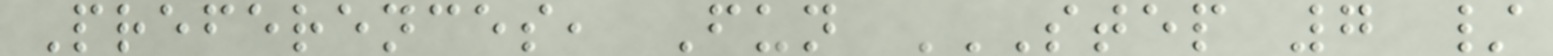Preferences, Fun STEP 7 /
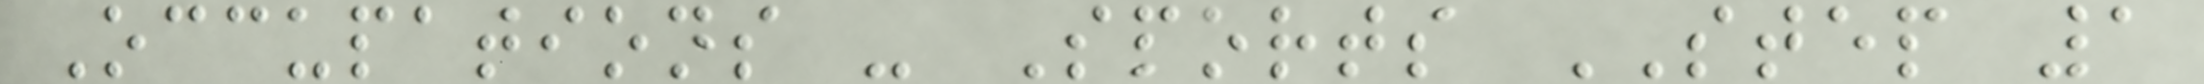Occupations - Sports STEP 1
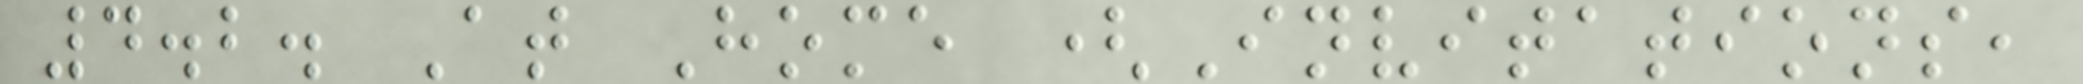4.2. At Home (Invitations,
